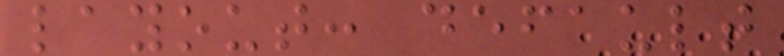layout: default
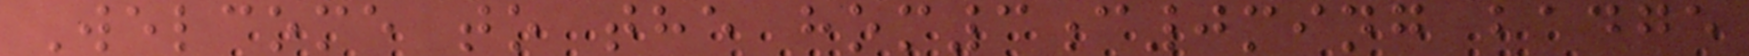Welcome to the hom3c0ming badge
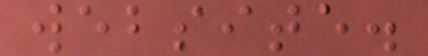website.
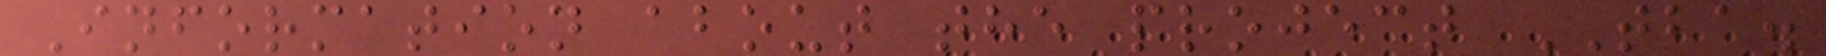Information about the project TBA.
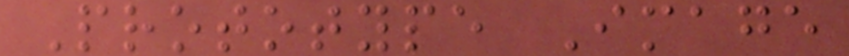Prototype Image
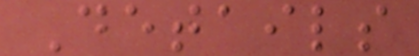Details
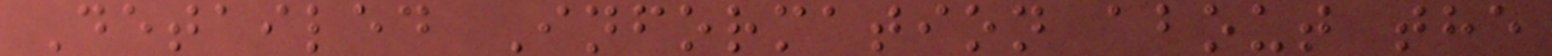Detailed Information about the
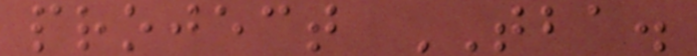project TBA.
